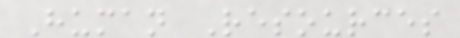Human Resources
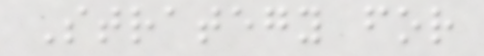Strategy for
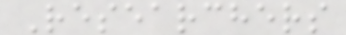Researchers
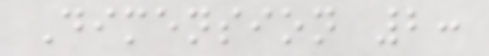Dimension 2:
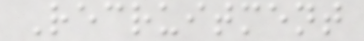Recruitment
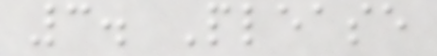3. Please
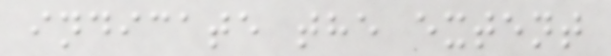indicate the extent
